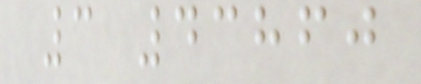3 43860
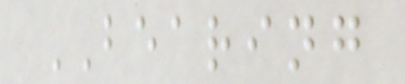BEARING
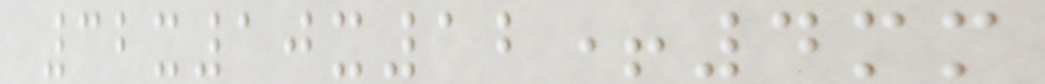32x10x12+4mm
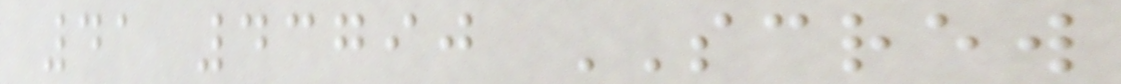41 43790 SCREW
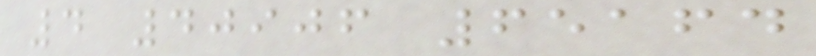4 40906 65164
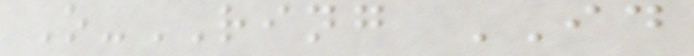O-RING ID
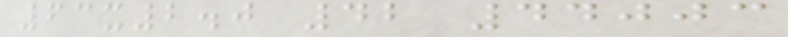63x2.0 42 44003
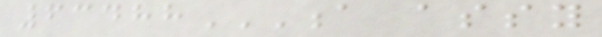63488A ASSY
